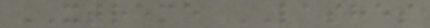XTREME LASHES
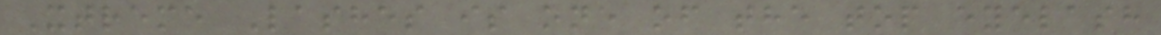Xtreme Lashes is one of the top eyelash
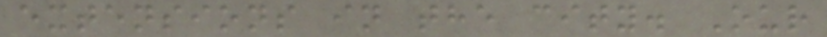extensions in the city. Our
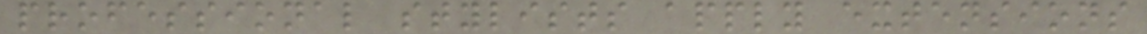professional stylists apply extensions
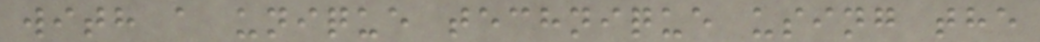with a unique technique using the
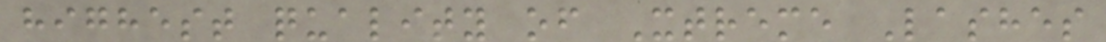highest quality of Xtreme Lashes
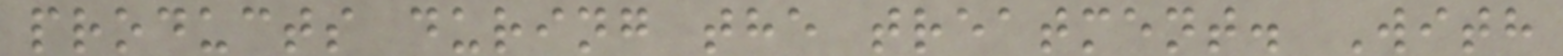products during the treatment. With
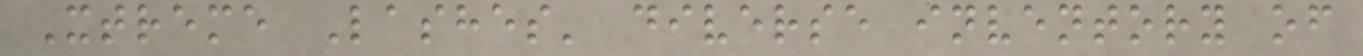Xtreme Lashes' diverse inventory of
